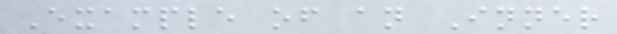Example of an Inner
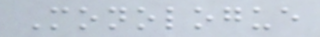Monologue
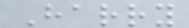Harry
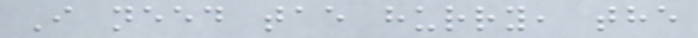I need tae hurry, the
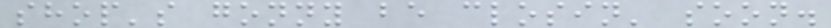shop's gonny be closin' soon.
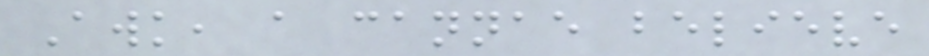Awk, a cannae believe
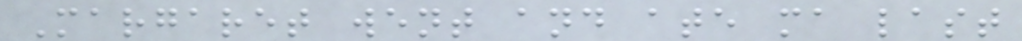Margaret went and ate ma last
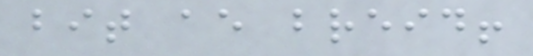bit ae breid!
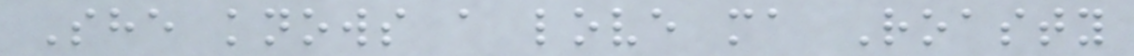She knows a love ma Roasty
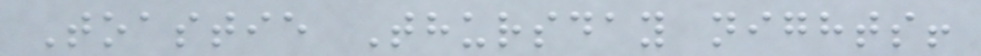Toastie Thursday nights!
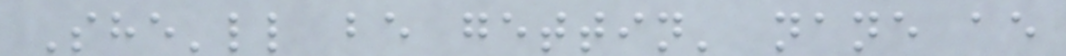She'll be gettin' nane ae
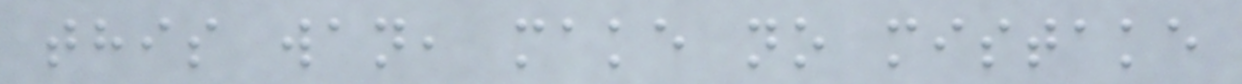this wan, make no mistake
